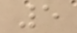5
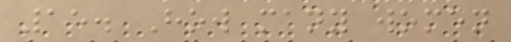15. How many women
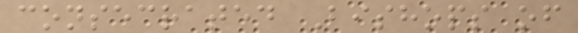consecrated Bishops of
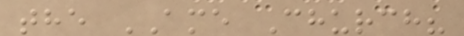the AME Church?
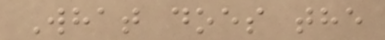What does the
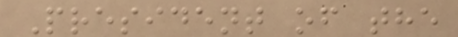President of the
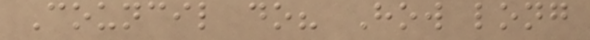Council do? How long
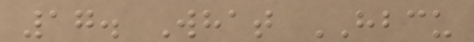17. What HBCU
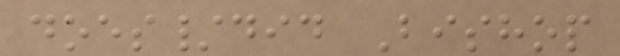does/did Bishop
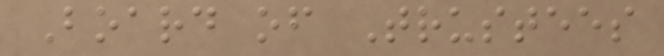Board of Trustees
